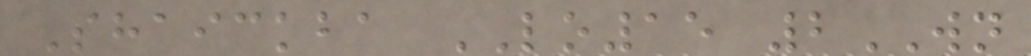Shaickba LO15 2WN
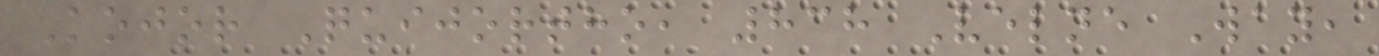Kojor Quijortho, 838 Velne Way,
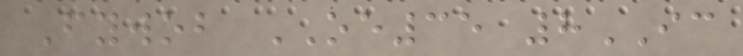Fywob OE35 8IC
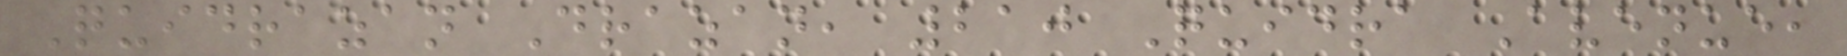Quidrazan Drazan, 210 Quidra Avenue,
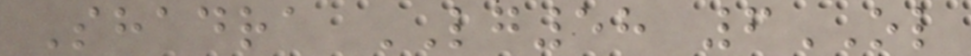Shadra LG58 6OL
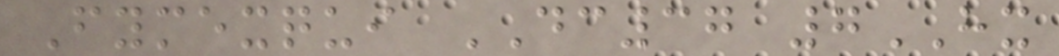Fymexqui DC37 7HX
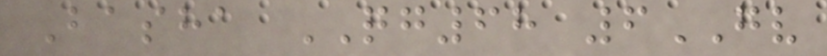Basha QG68 6GV
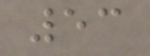53
